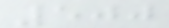500
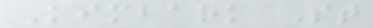Kimbark St
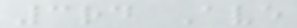3rd Ave
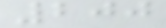200
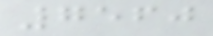7560
